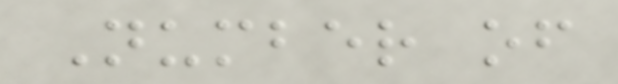Number of
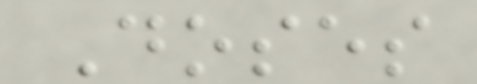Doses
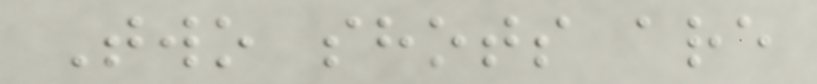Two shots are
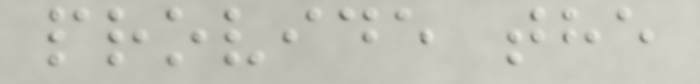provide the
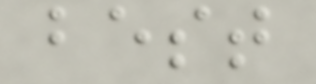best
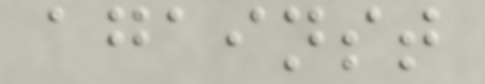against
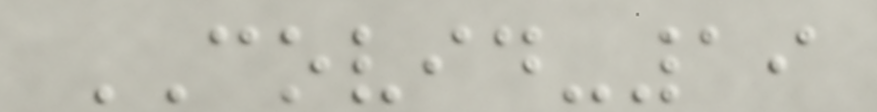COVID-19
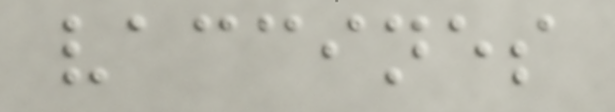vaccines
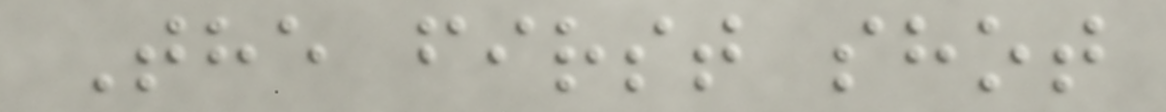The first shot
